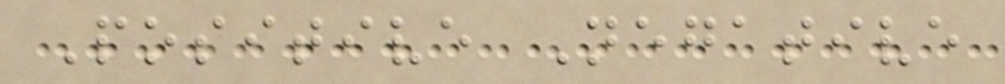Positive Negative
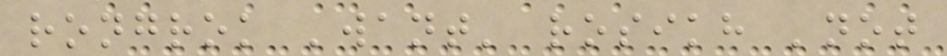rongrok 'want' rosikh 'not
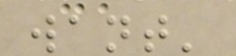want'
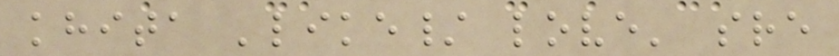khita 'like/ love' sre
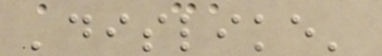'dislike'
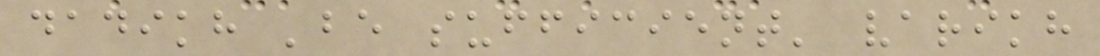dadikh 'be sufficient' varikh
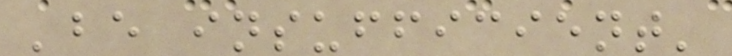'be insufficient'
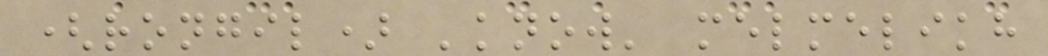(rongil) 'know' melmelikh
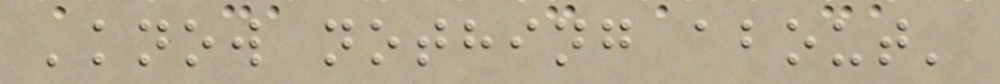'know nothing about'
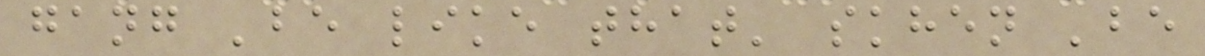gang 'be like that' skhen 'be
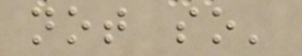not so'
